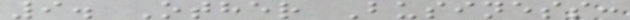9. Other Business:
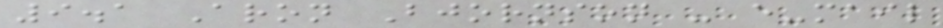9.1 Aron Bjornson - e-mail
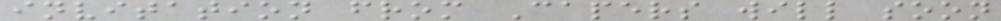invitation from Capers will soon
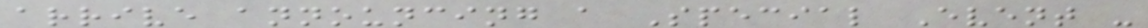arrive announcing a Special Event -
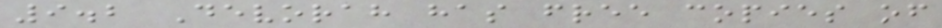9.2 Devorah has free copies of
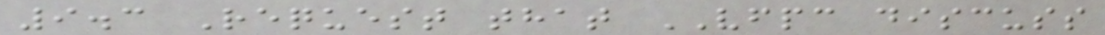9.3 Request that VFPC discuss
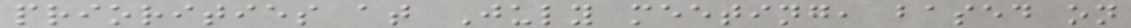priorities at July meeting, based on
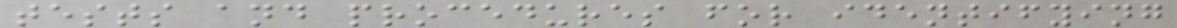tests and procedures for identifying
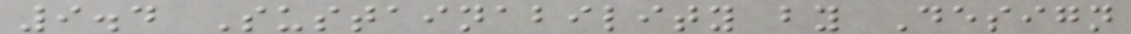9.4 Sustainability by Design
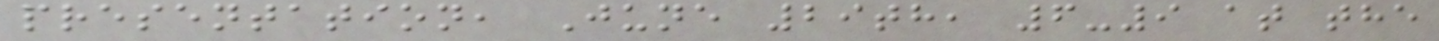presentation, June 29th, 6-9 at the
